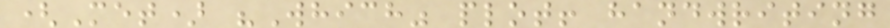(Met) "Which" plot! handwriting
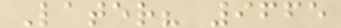Later? 9665
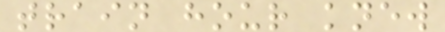train hour knew
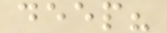deep?
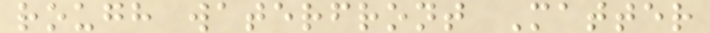rough waterfront Matter
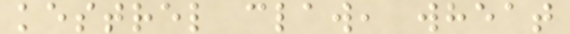kestrel claw, wheat
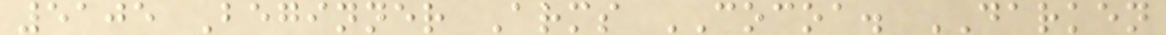5105 Beginner Arms COCOA. DARKEN
